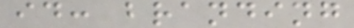id: branding
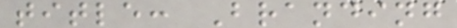title: Branding
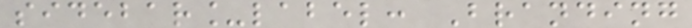sidebar_label: Branding
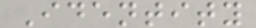Identity
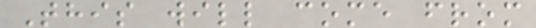This will come from
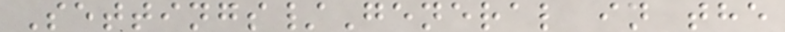Settings/General in the
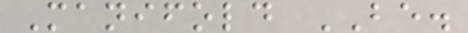Manifold BE.
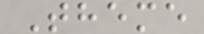Theme
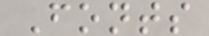Fonts
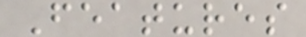Features
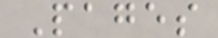Pages
